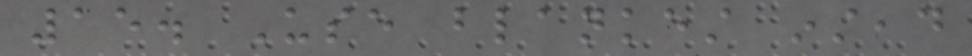15. Use blankest instead
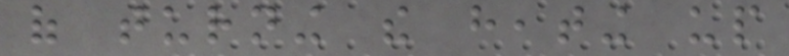of turning the heating up
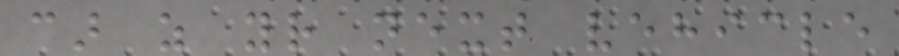car as your next vehicle
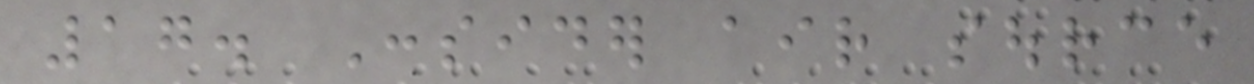17. Consider air source
